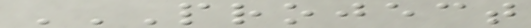PROJECT
